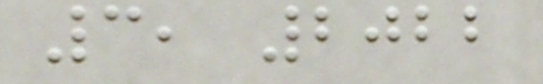3, 2022
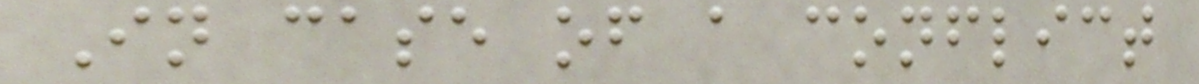In case of a conflict
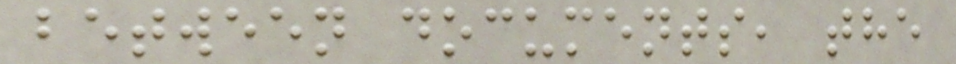between documents, the
